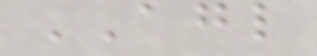AGL
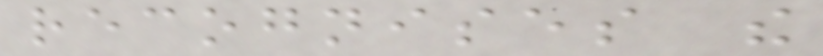recognises the
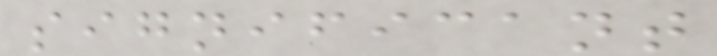significant
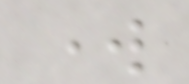work
